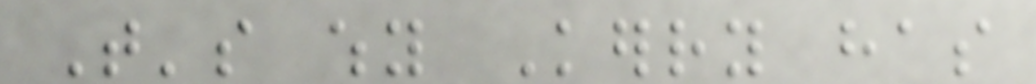That's why Kerry has
